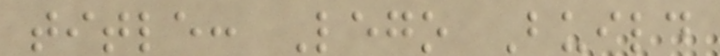title: Lego Build
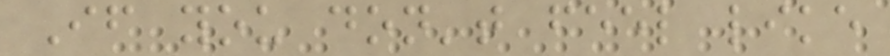If you don't feel like
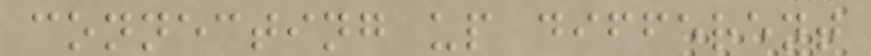connecting up different
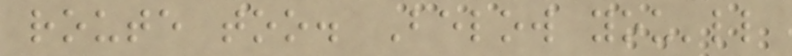route too. Below you'll
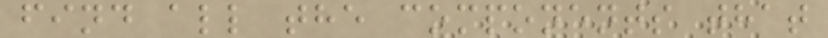find all the components that
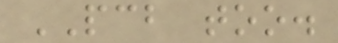PCB too.
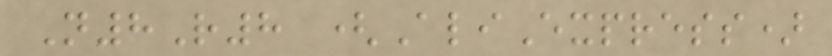N8R8 (AliExpress)
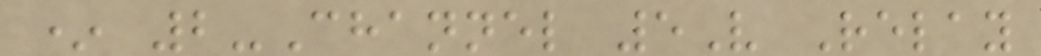* 2-Channel 5V Relay
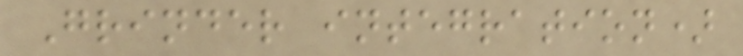Grinder integration)
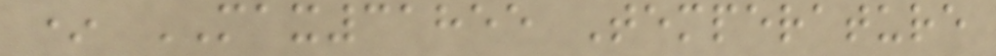* MAX31855 Temperature
